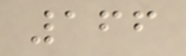166
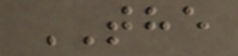THE
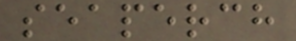seaperch
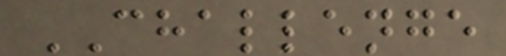CHALLENGE
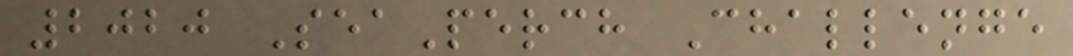2020 SeaPerch Challenge
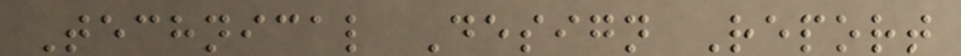Technical Design Report
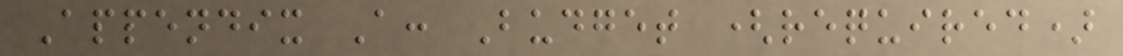Appendix A: Budget (required)
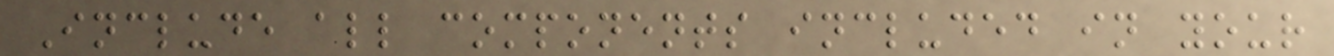Include all components included in your
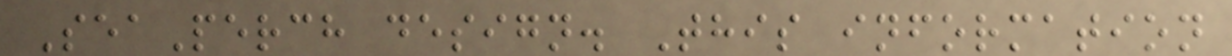SeaPerch design. This information
